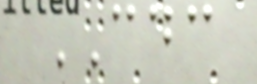CDC
